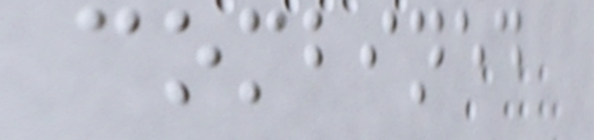combined
